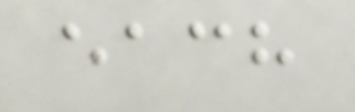each
